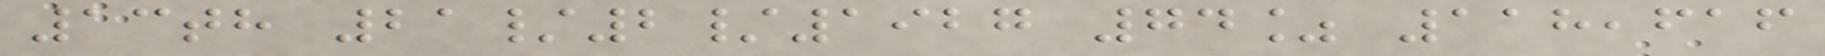13th 21/2/1927 74% 118,616
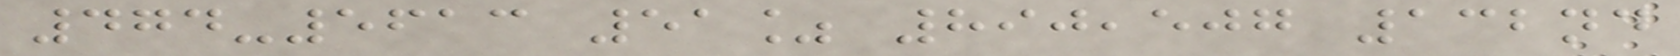474-5613 51% 890,507 132nd
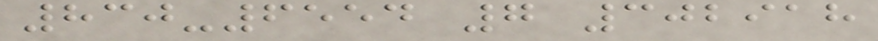830-6554 7 302918
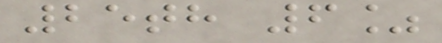25th 6%
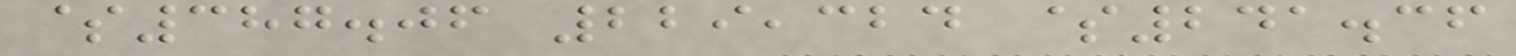$387.06 229,324 $241.36
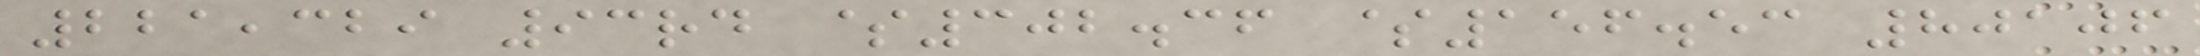221,329 93rd $302.36 $156.53 80106
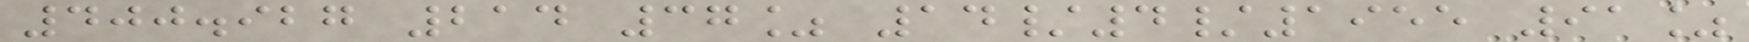400.927 214 37% 14/4/1955 91%
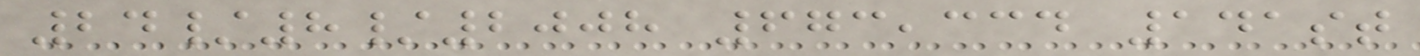24/8/2008 673,334 141st
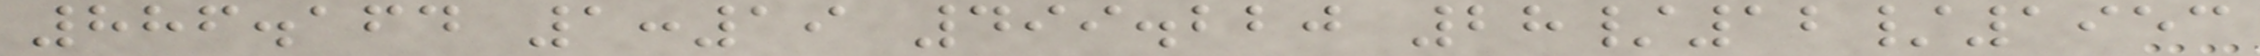886.164 1:19 499.220 28/12/1953
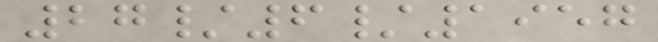27/6/1957
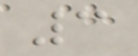3
